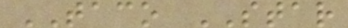TACO STAR
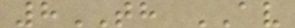8TH AV
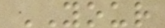YOUR
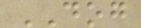DOG
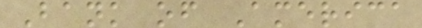Bank of America
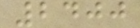2400
